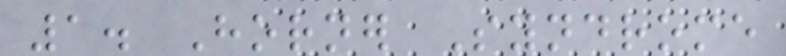1. Horner Syndrome
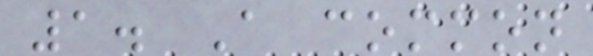1. A common
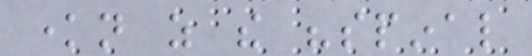known as the "spinal
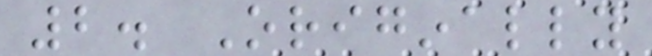2. Originally
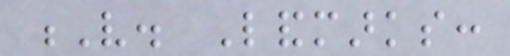V. Landmarks:
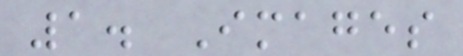1. Images
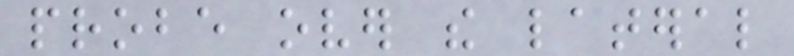probe over the lateral
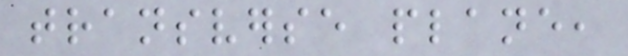transverse plane,
